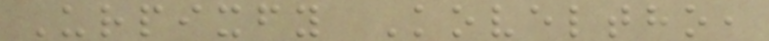Urpixfy Koveltho,
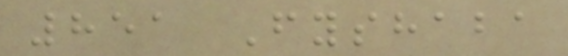851 Fyshaba
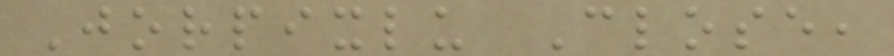Jorpixlu Close,
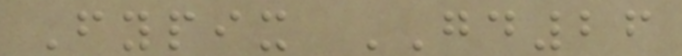Fypix GD26
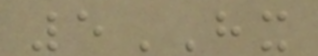5HX
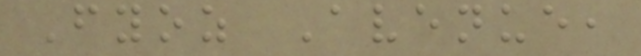Fyoz Avenue,
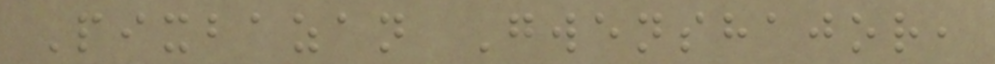Pixbazan Gwenshajor,
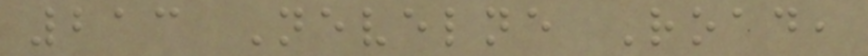213 Nevelne Road,
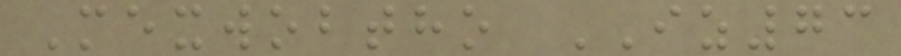Mexwobtho IZ73
